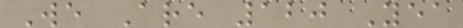We Are 120 Yea
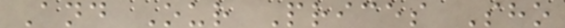And Our Prices Sho
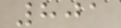801
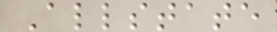Allstate
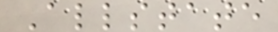Allstate
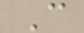C
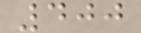400
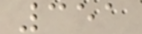351
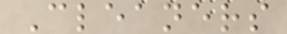Cleaners
